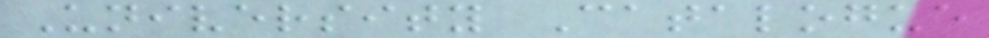University Catalogue
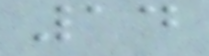14
